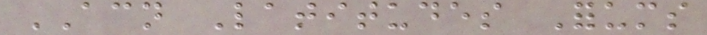ACN Latitudes Forums
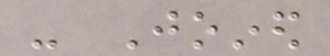- Joined
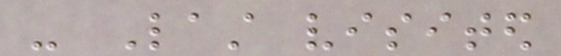- Last visited
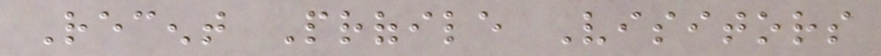Recent Profile Visitors
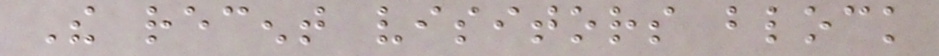The recent visitors block
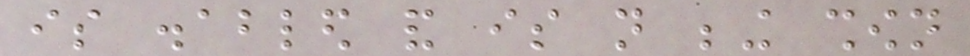is disabled and is not being shown
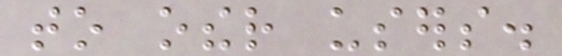to other users.
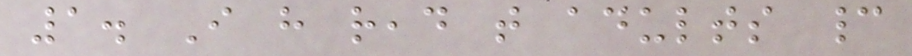1. I have read that adults cannot
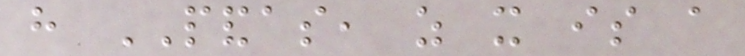have PANDAS, as it is a
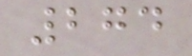274
